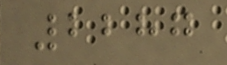2287
